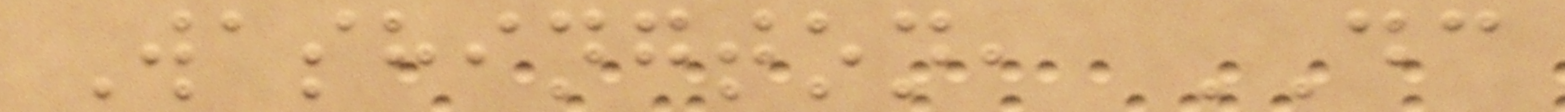Washington, DC
